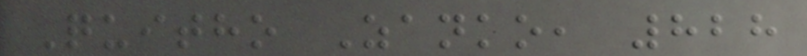Quitho Zanko, 828
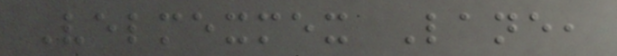Velmexmex Lane,
